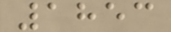1853
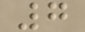7
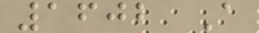1602 A
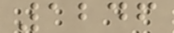1246
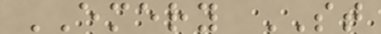EMERY ST
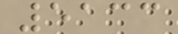5133
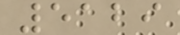5129
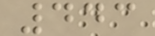443
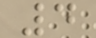4
